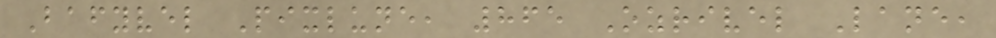Bafyvel Pixlune, 865 Ozrivel Lane,
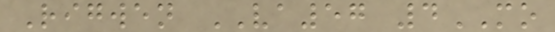Rigwen VA57 4MO
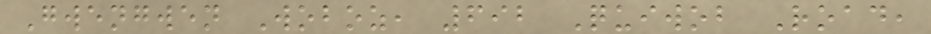Gwengwen Woboz, 692 Quiwob Road,
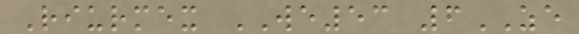Riurmex WE53 6ZE
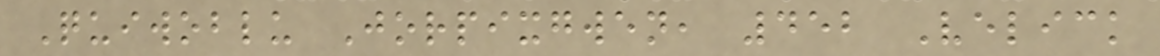Quiwoblu Jorpixgwen, 452 Velick
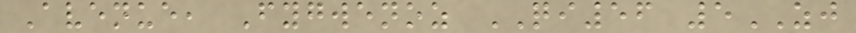Avenue, Fygwenoz QI56 5ZJ
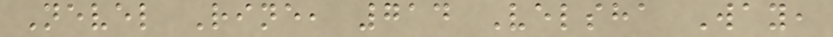Nevel Rine, 714 Velsha Way,
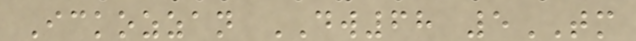Ickozzan DW68 5TM
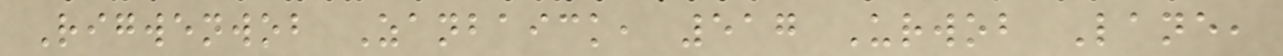Rigwenwob Zanbaick, 517 Urwob Lane,
